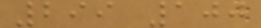299 100
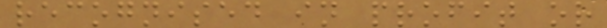recognised in profit or
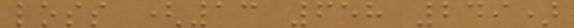loss (13 658 249)
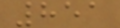851
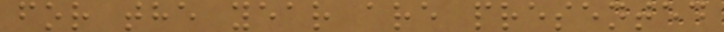for the year are presented
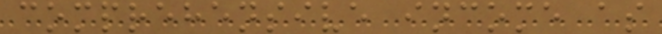comprehensive income as
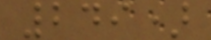249)
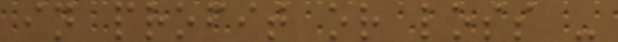in profit or loss -
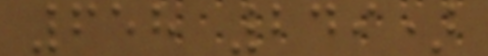658 249)
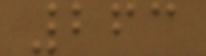263
